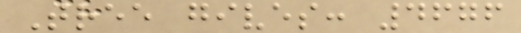Tree gives: 4676
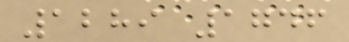1289 1746
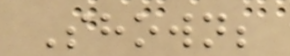Shown;
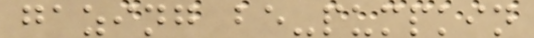gazing be-pumpkin
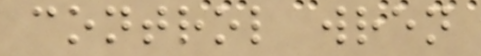control wren
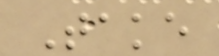Take
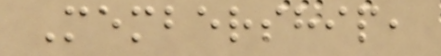Membership,
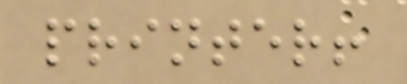printer!
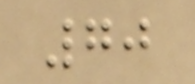70
